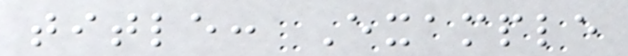title: Example
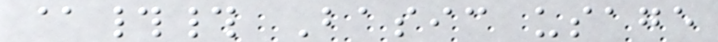@## Basic usage
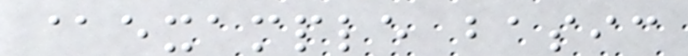@example basic
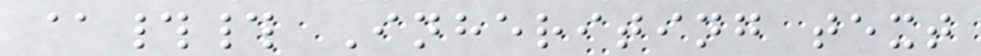@## Inheriting text
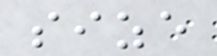size
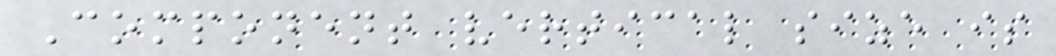Component vertical size is
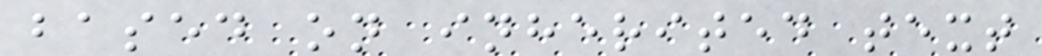based on inherited text
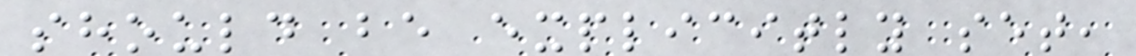should be explicitly set,
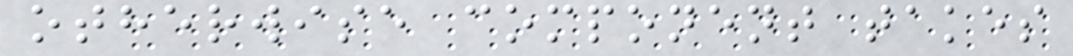otherwise component takes
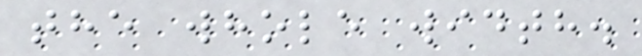the whole width.
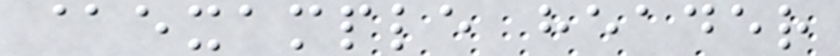@example header
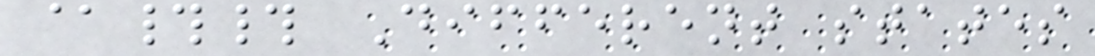@## Different states
